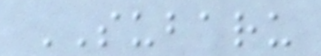SUBARU
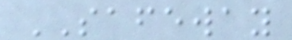SAFEWAY
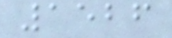1526
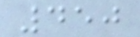450
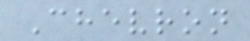Chevron
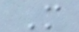M
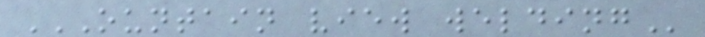OUNTAIN VIEW WELDING
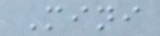Mini
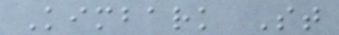Kimbark St
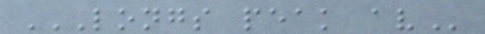LONGS PEAK AV
